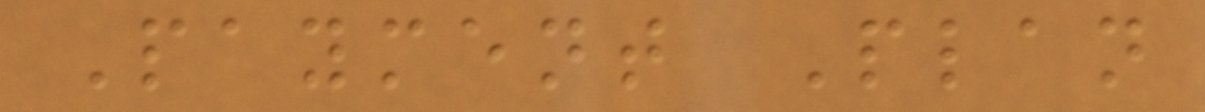Payment Plan
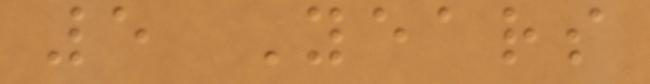5 Years
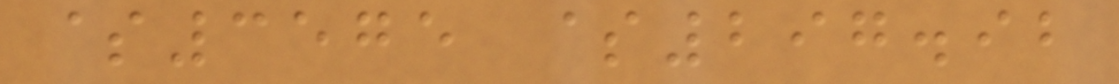$3575 $297.92
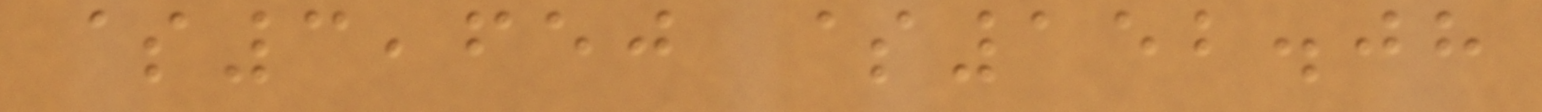$3,650 $152.08
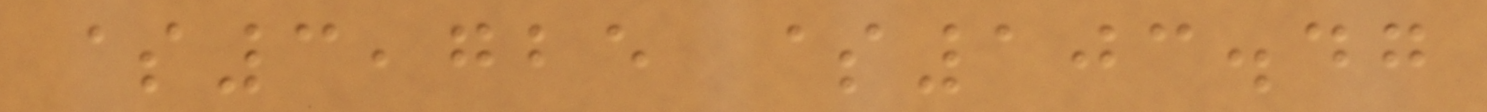$3,725 $103.47
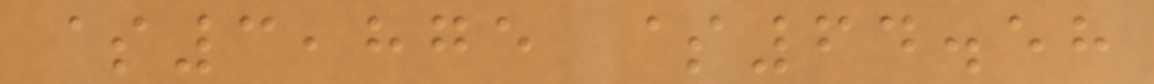$3,875 $64.58
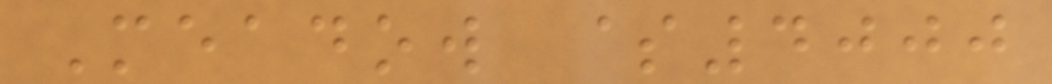Meadow $4000
